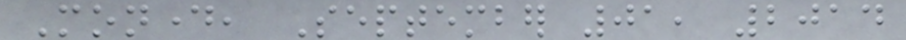Monday, September 01, 2014
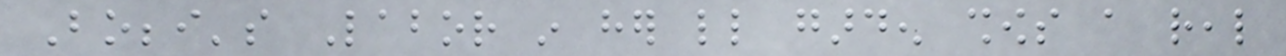Bobbi's Labor in her little garden shows a real
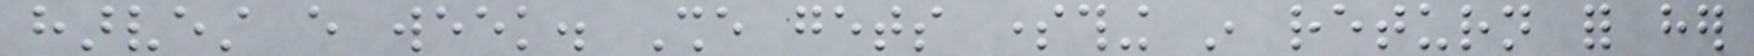harvest every week. She gets something in return for her
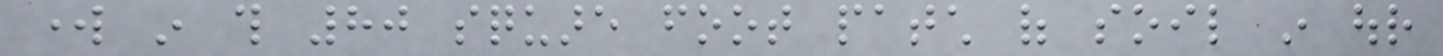work in this 80 square foot patch of soil in our
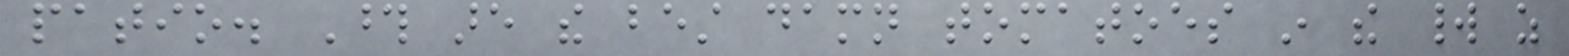patio. Those are the best damn tomatoes in the world as
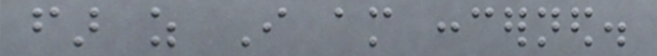far as I am concerned.
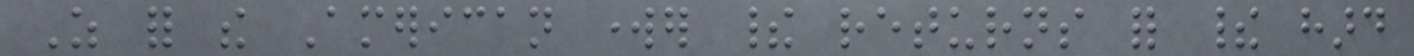As for the American worker their returns for their hard
